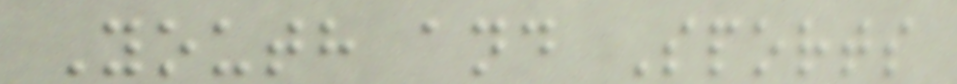Youth and Sports
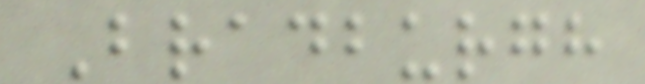Bradburgh
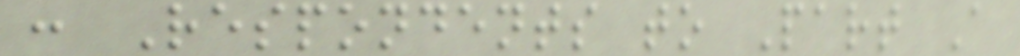: Respondents to Part A
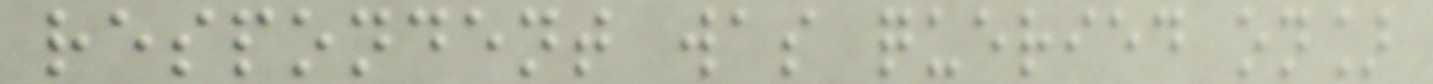respondent was queried on]
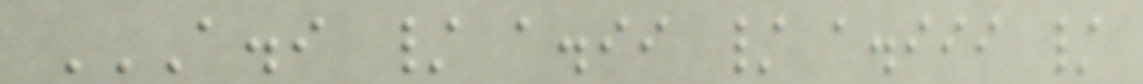A.I / A.II / A.III /
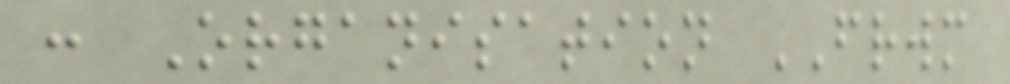: Organisation FRWM
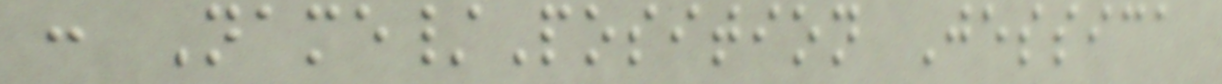: Name/Position Jessica
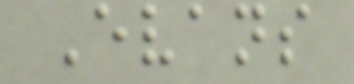Evans
